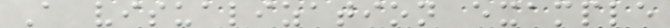A visualization example
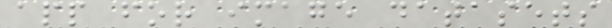app for image datasets
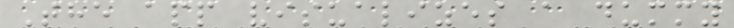The app visualizes a dummy
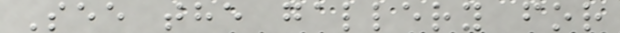See the gallery for
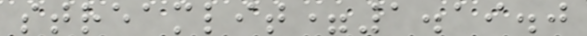streamlit=1.19.0
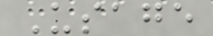Usage
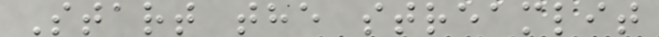Start the streamlit
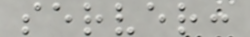server:
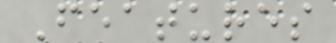Features
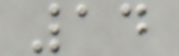14
